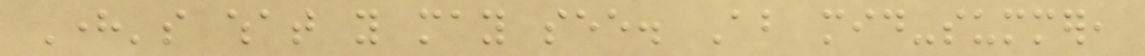Here's what you may see. About mid-summer,
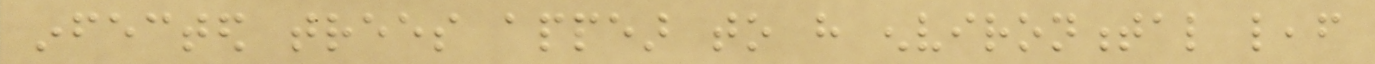infected trees appear to have environmental leaf
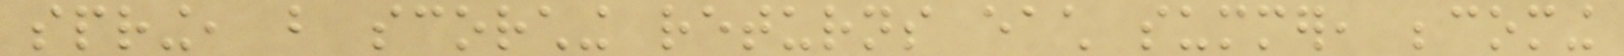spring, but scorching returns each summer, becoming
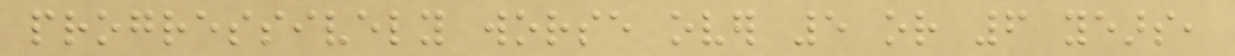progressively worse over 5 or 6 years,
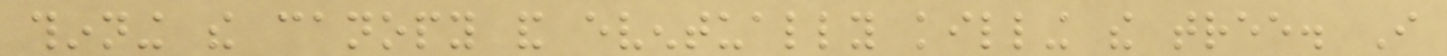thinning the canopy and eventually killing the tree. I
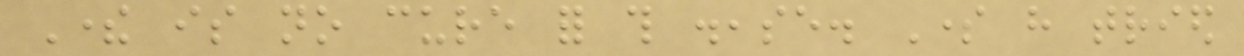There is no cure for this disease. Some have tried
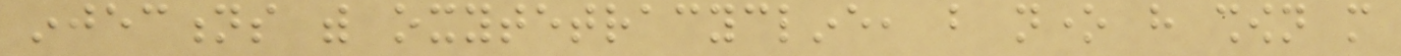injections with oxytetracycline, but none have shown more
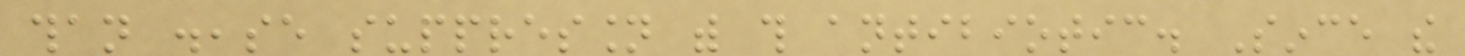than disease suppression with this antibiotic. Since the
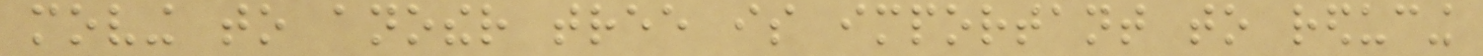moving to another tree is important to reducing
